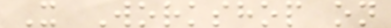X Workshop on
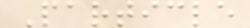Particle
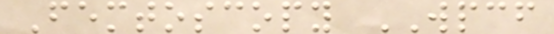Femtoscopy WPCF
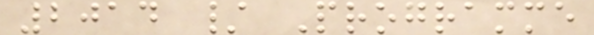2014 / Programme
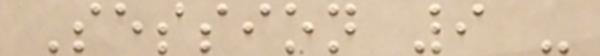Session 9 -
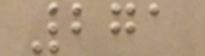271
